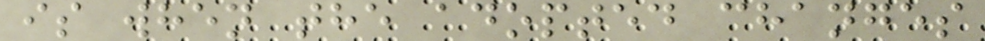is when the adopted changes
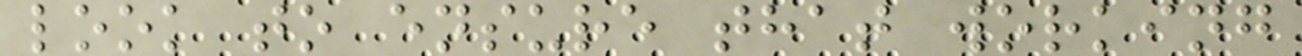look to ensure that working
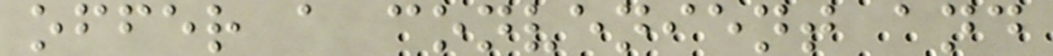offer a convenient and
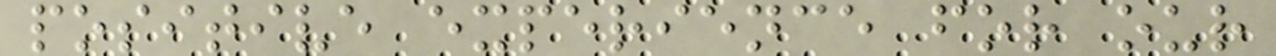positive experience for our
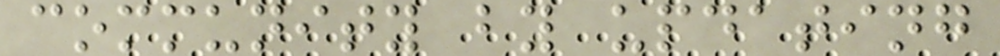community by updating
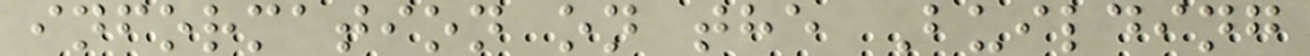information on the Building
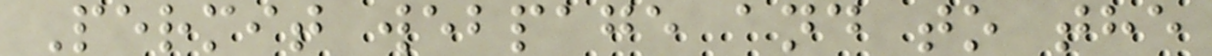Permit webpage and to the
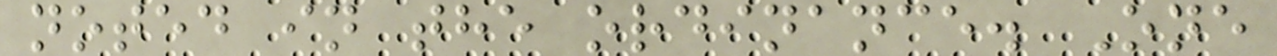noted in the ordinance. One
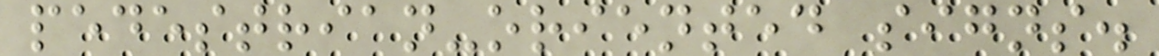pedestrian-oriented signs.
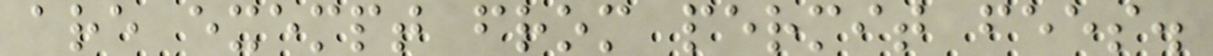are exempt from permit fees.
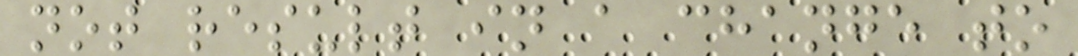not result in a change to
